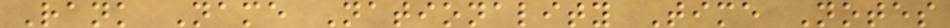Rank Name Nationality Time Notes
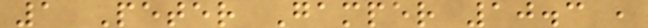1 Peter Gamper 10.3 ,
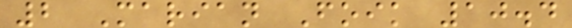2 Marian Foik 10.4
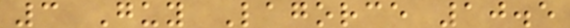3 Guy Lagorce 10.5
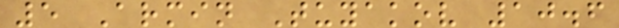5 Armin Tuyakov 10.6
